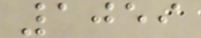1059
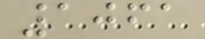1061
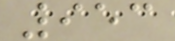953
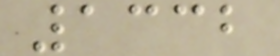1332
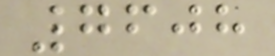7608
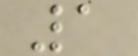1
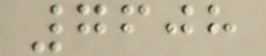7608
